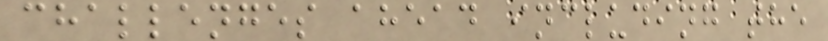challenges ahead including the
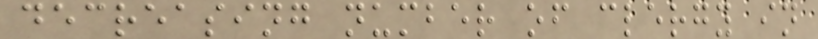decreasing number of clergy in
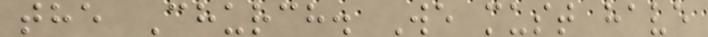the Church. We must have
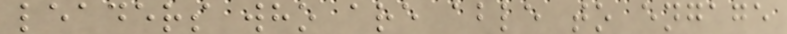leaders who are able to engage
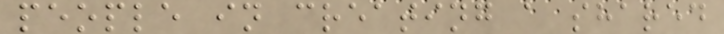people in creating a shared
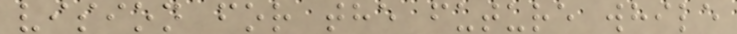vision for the future while
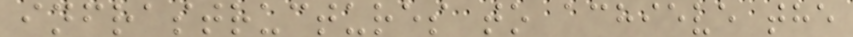infrastructures to achieve the
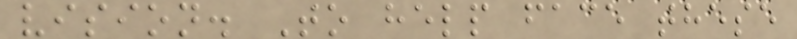vision. To help face these
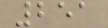251
